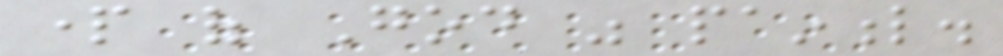part of God was painful.
